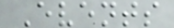Events
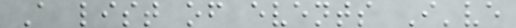A list of events I've
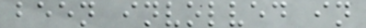been involved in
